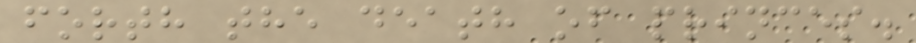forth the death of princes.
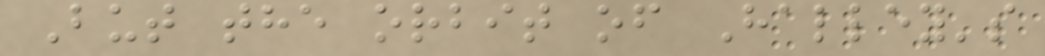But the orbit of Halley's
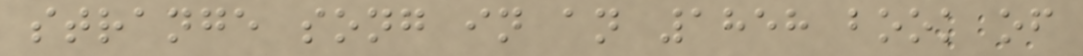strange song in an 1858 book of
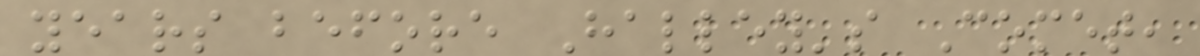years before Halley's Comet,
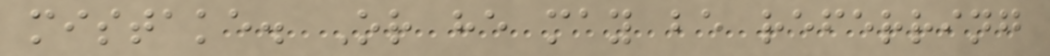mistake. Or he may be referring
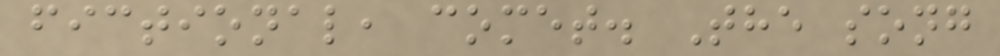fictional, comet. The song
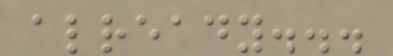already...
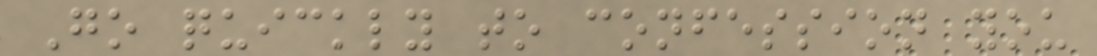Go quickly to confession you
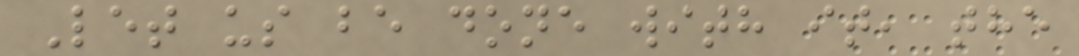Let us be done with it, the
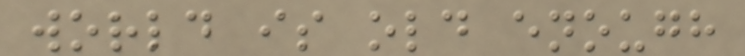world is old enough
